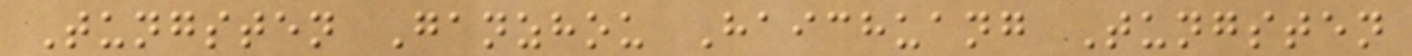Tungsten Ganzhou Haichuang Tungsten
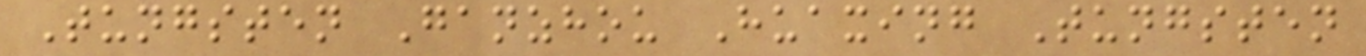Tungsten Ganzhou Huaxing Tungsten
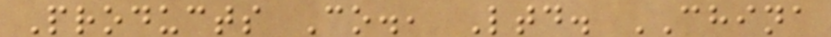Products Co., Ltd. CHINA
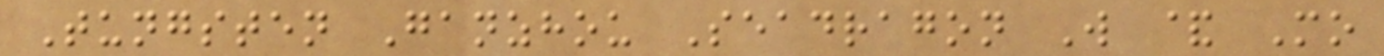Tungsten Ganzhou Seadragon W & Mo
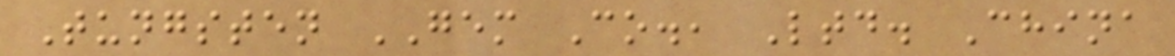Tungsten GEM Co., Ltd. China
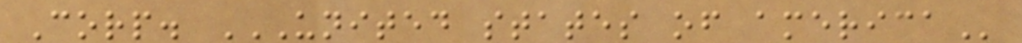Corp. UNITED STATES OF AMERICA
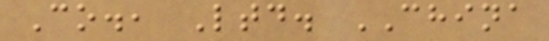Co., Ltd. CHINA
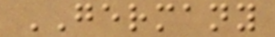GERMANY
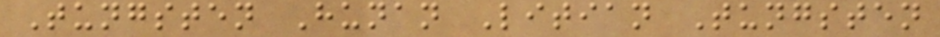Tungsten Hunan Litian Tungsten
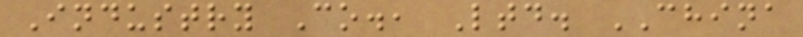Industry Co., Ltd. CHINA
